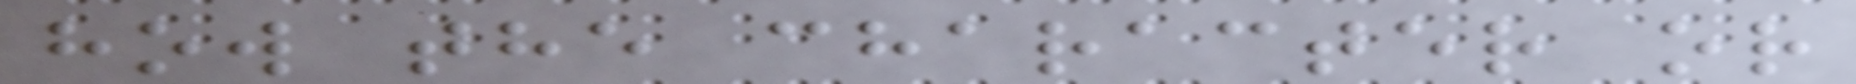how the character or
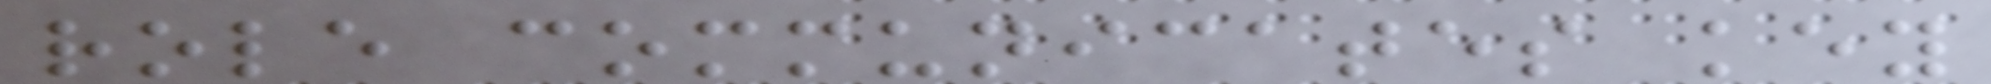role communicates key
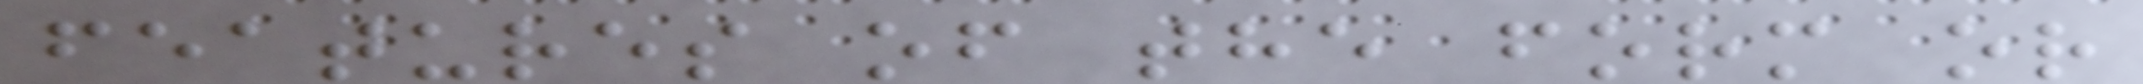features of the form or
